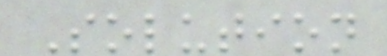Solution
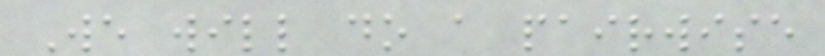We will do a pairwise
